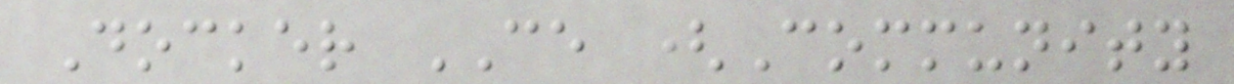Docker CE (Community
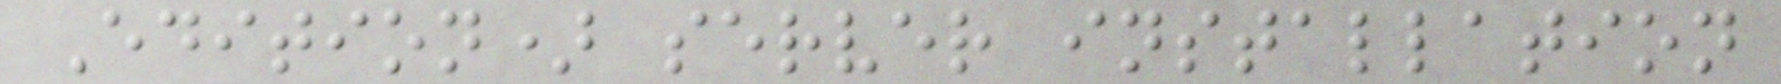Edition) server installation
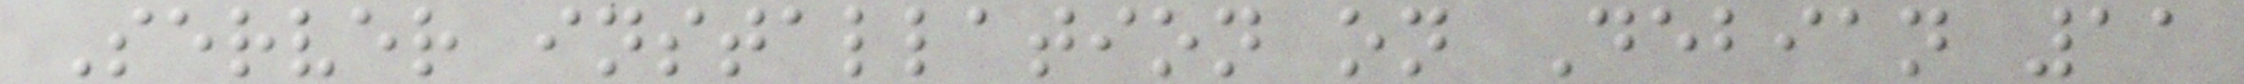Server installation on Debian 11
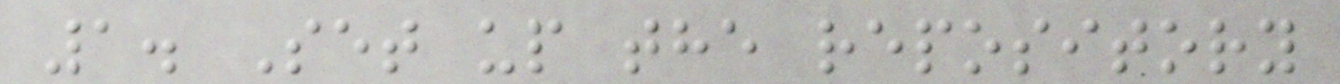1. Set up the repository
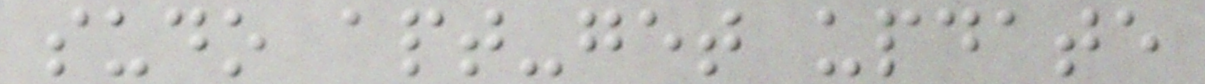sudo apt-get update
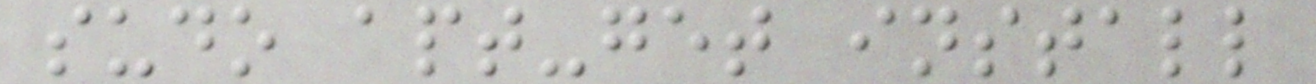sudo apt-get install
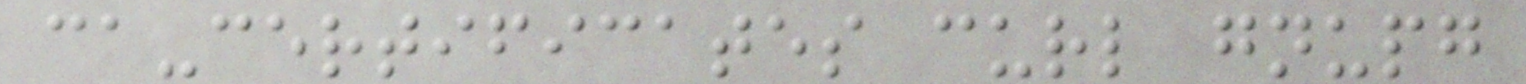ca-certificates curl gnupg
